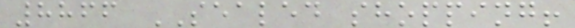8866 SEALED shopping!
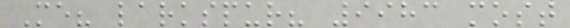Me? larkspur? 9983 most
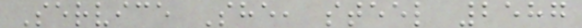Service She, steel 2587
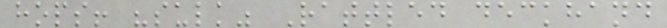hops! "sulk" Rattled deckhand
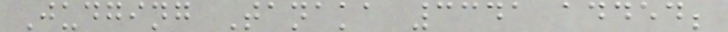Judging Tanaka 3341 added;
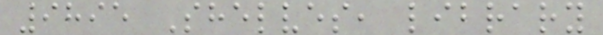9895 Shelves, library
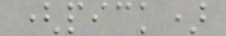(pick)
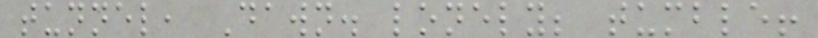tunnel, Dawn. lonely; tumble!
